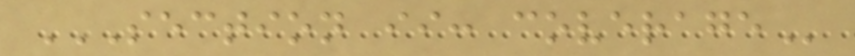SECTION II: COVERAGE
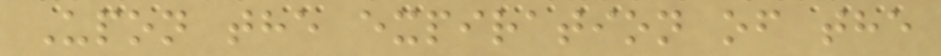Upon the expiration of the
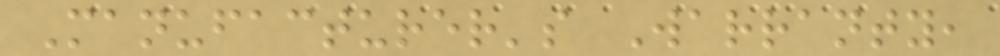Manufacturer's Warranty,
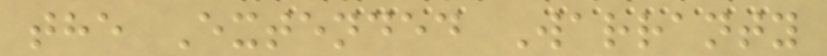the Extended Warranty
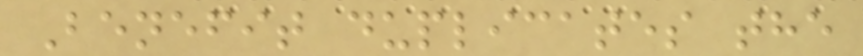Benefit duplicates the
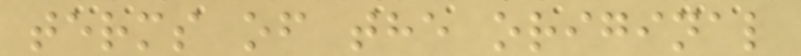terms of the original
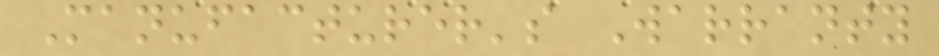Manufacturer's Warranty
